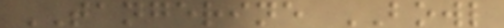TANGERINE BOWL
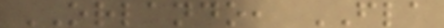ORLANDO, FLA
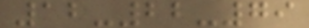12-22-79
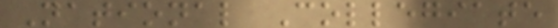National Collegiate
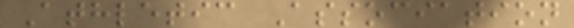Athletic Association
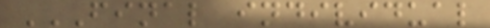FINAL INDIVIDUAL
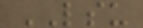LSU
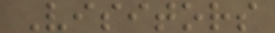Visitors
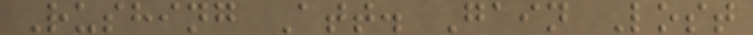Rushing Att. Gain Lost
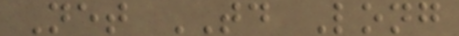Net TD Long
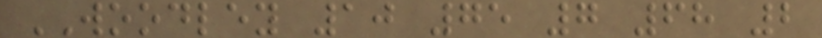WOODLEY 10 75 7 68 2
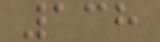138
